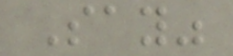Say"
